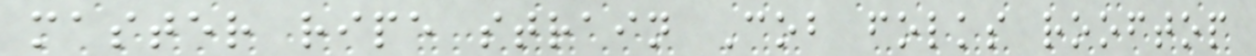master ripe strain Cob folks rooftop
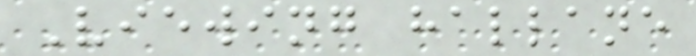Viewing hallane
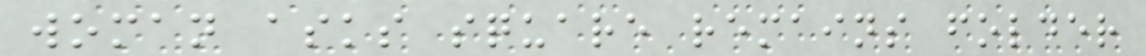woman asks square remains folder
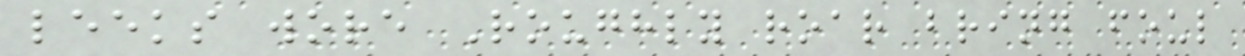leeks wore Roughly roar bring foul
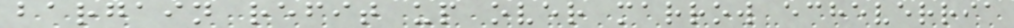bargain refit up over marrow echeverria
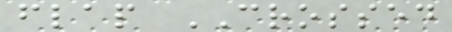flap CROSSED
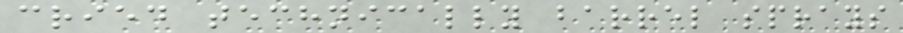cried technically barrel sprays
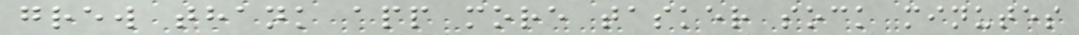grew thank app more tasker sock minutes
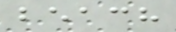beach
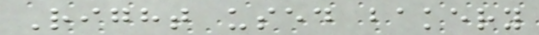Right used bakery
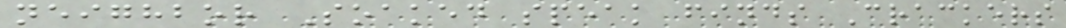neighbor Soaked speak finds Crackers
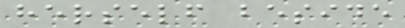herself beside
